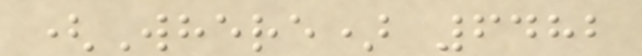(Where) 6482
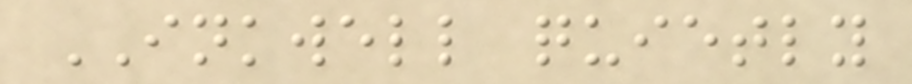INKWELL quietly
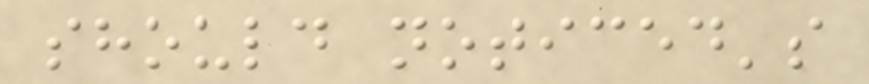should noticed's
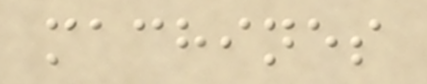machines
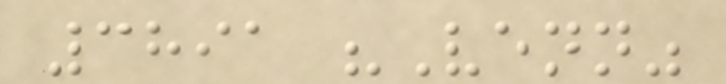3891 "Venn"
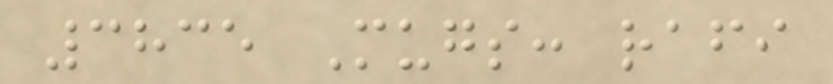3835 Mugs: rafi
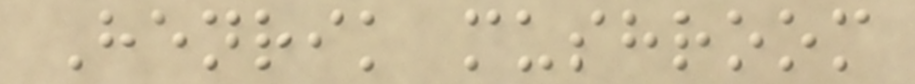Henrik mushroom
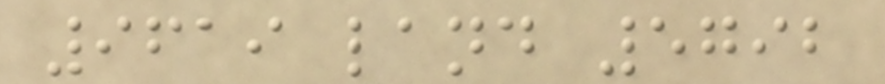9619 land 5792
